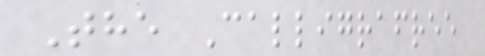The Calligrafree
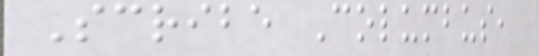Scribe Columbus,
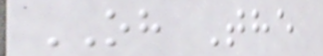OH The
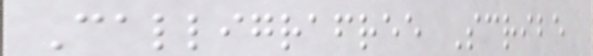Calligrafree Scribe
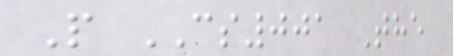P CS001 The
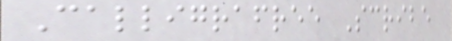Calligrafree Scribe
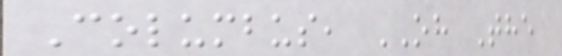Columbus, OH The
